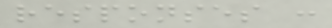responses :
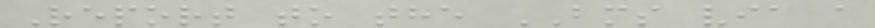Report to the BMS via a
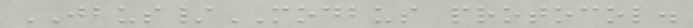JBUS/MODBUS protocol.
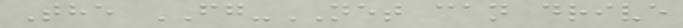The FG-NET can drive
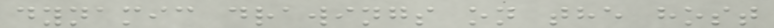dynamic drawings on the host
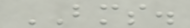BMS.
